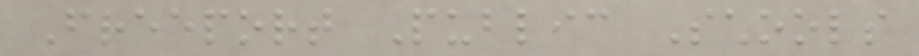Freeport Public Schools
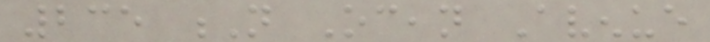235 N Ocean Avenue
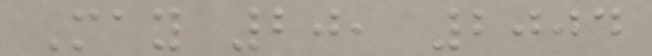May 20, 2004
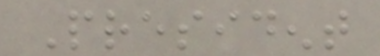President
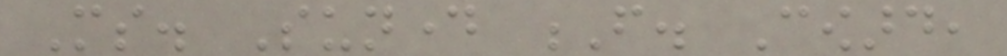Ms. Sunday F. Coward,
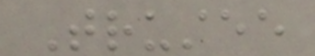Trustee
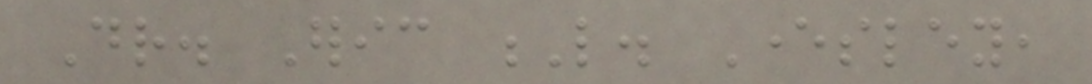Dr. Eric L. Eversley,
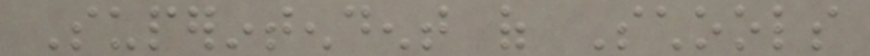Superintendent of Schools
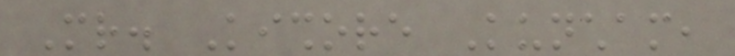Mr. Kishore Kuncham,
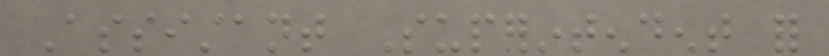Assistant Superintendent for
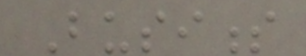Business
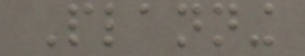Planning
